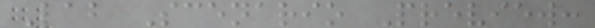Lab Scenario Preview:
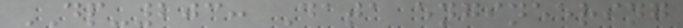DP-203: Data engineering
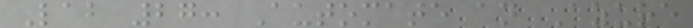Lab 27: Automate an Azure
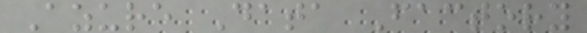Azure Data Factory
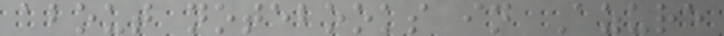about notebooks in Azure
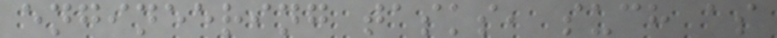engineering tasks, such as
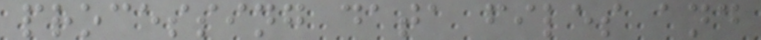processing data files and
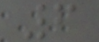6
